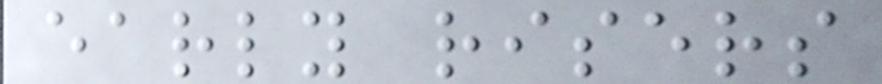early risers
